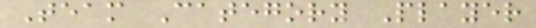Team Category Player
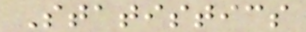Statistics
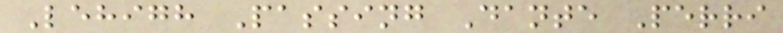Lehigh Passing Dante Perri
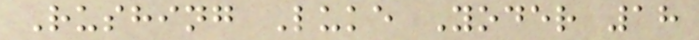Rushing Luke Yoder 18
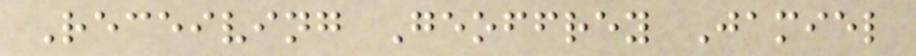Receiving Geoffrey Jamiel
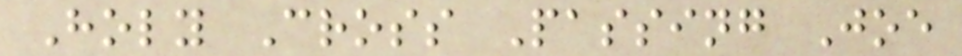Holy Cross Passing Joe
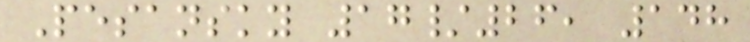Pesansky 17/26, 148
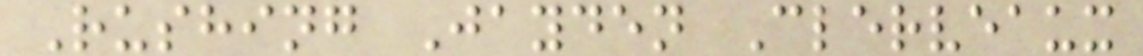Rushing Jayden Clerveaux
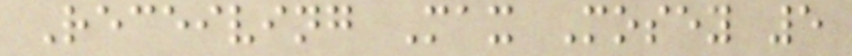Receiving Max Mosey 5
